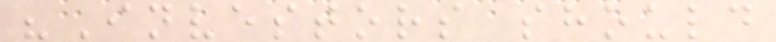"Investors should
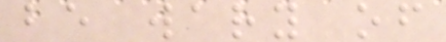be wary of
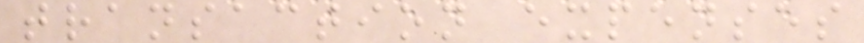transaction expenses
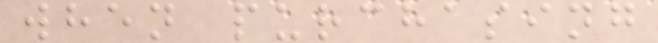when purchasing
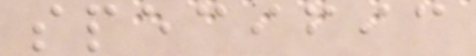specific
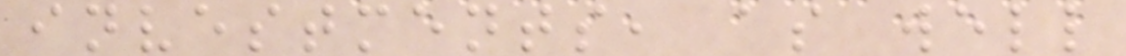investments, as well
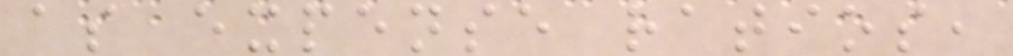as expense ratios,
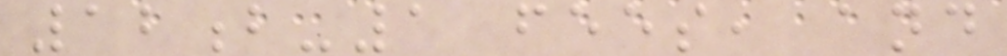12b-1 fees, and
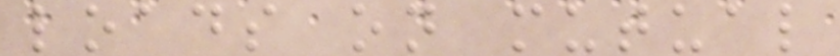loads on mutual
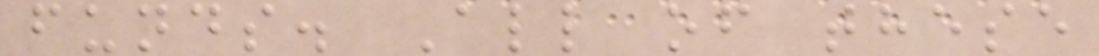funds. All of these
